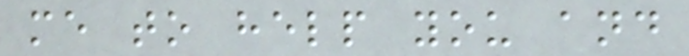me to help you and
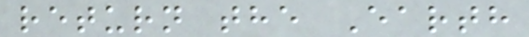return the Earth
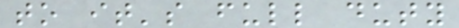to it's full duty
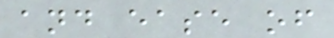and ease of
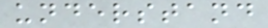understand
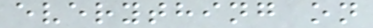everything on
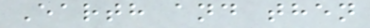Earth and then
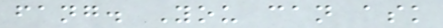fang. You can ask
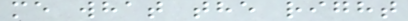me what the right
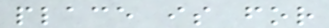place is for
